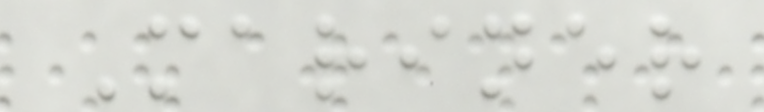Mariner
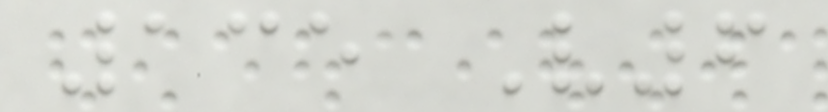135 V6
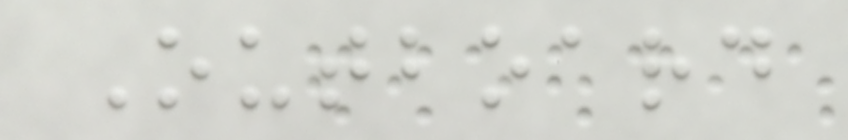Outboard
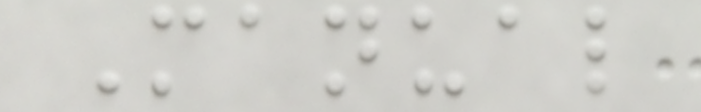Manual
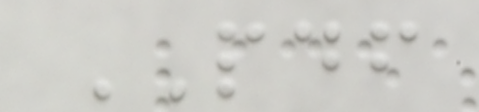PDF
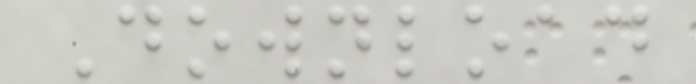Download
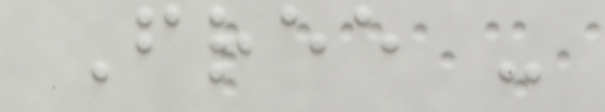Free -
